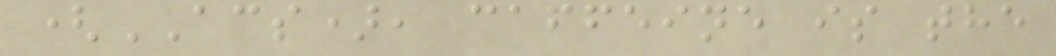(ACS), caffeine is the
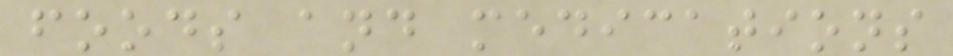foods and medications
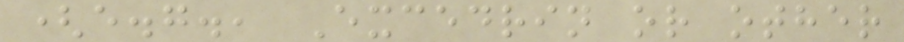(e.g., Excedrin or other
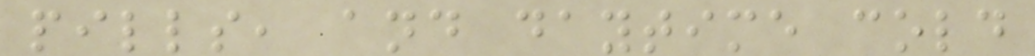pills, and daytime cold
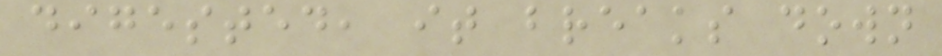digested, it breaks down
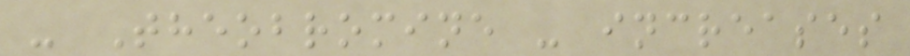- Theobromine - increases
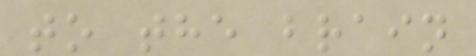to the brain
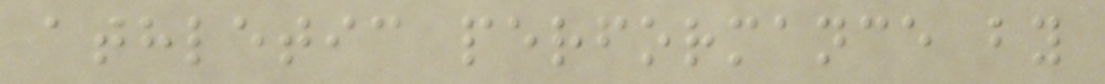athletic performance by
